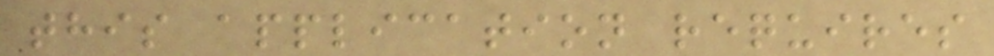this application requires
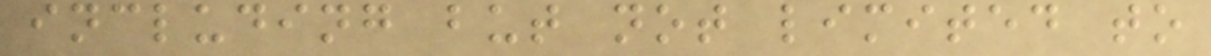including but not limited to
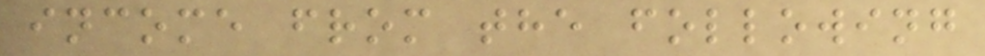income from the following
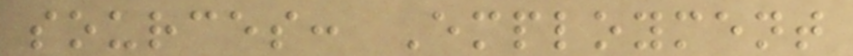sources: Employment
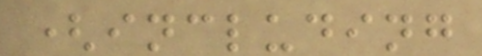(including
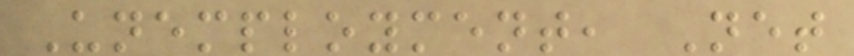Unemployment, Net
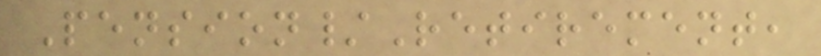Pension/Retirement,
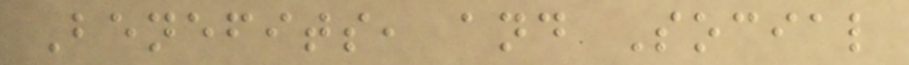Benefits, and Social
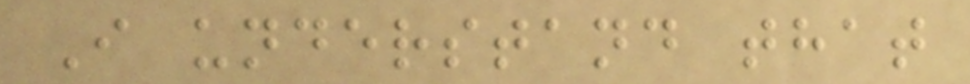I understand that
